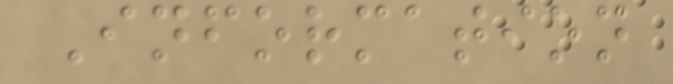Information
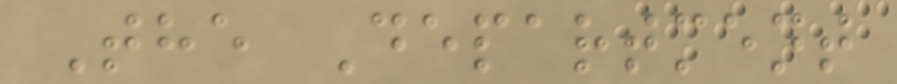The Department
